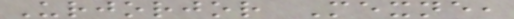Urjorjor Mexne,
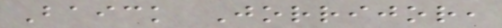Baick Jorrijor,
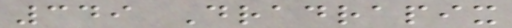349 Dradrapix
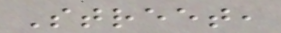Street,
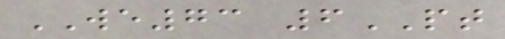WE73 6PT
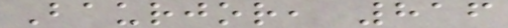Baurjor, 816
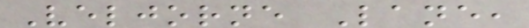Veljorne Lane,
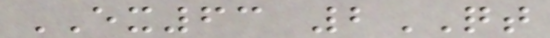EX63 2QT
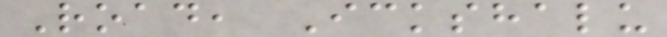Road, Ickshalu
